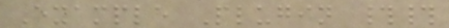Example Plugin ##
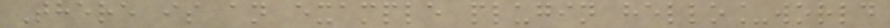There is an example plugin hello_world
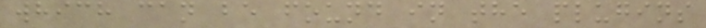which can be found in the plugins
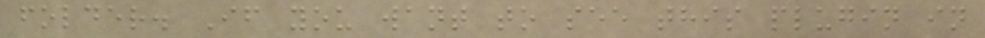folder. If you want to see this plugin in
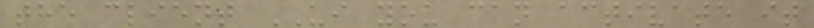the client UI you can activate it
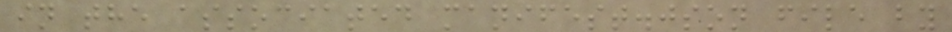in the associated manifest.json file by
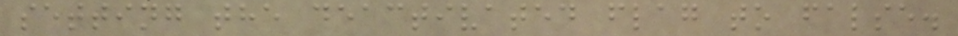setting the deactivated flag to false.
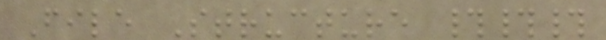File Structure ###
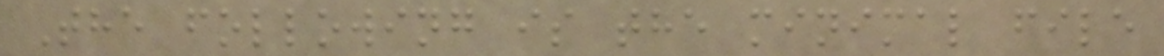The following is the minimal file
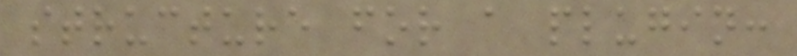structure for a plugin:
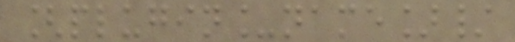[plugin_name]/
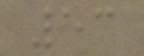53
